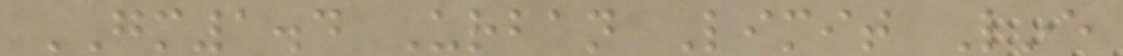GM1.4 Urban Limit Line
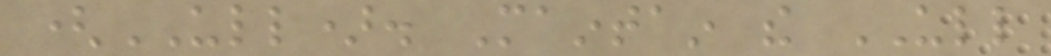(ULL). Maintain the ULL
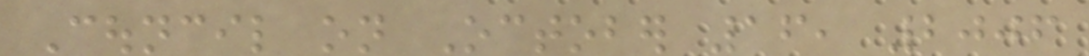Council on October 16, 2006
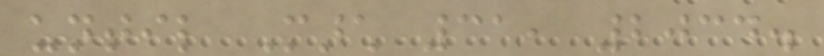until March 31, 2034.
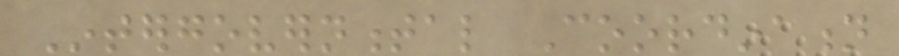Intergovernmental Coordination
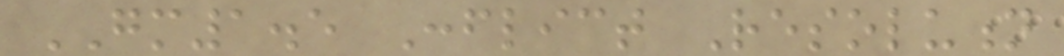GM1.5 Conflict Resolution
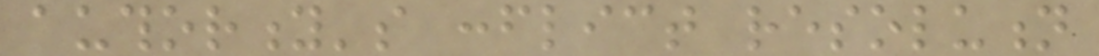authority's conflict resolution
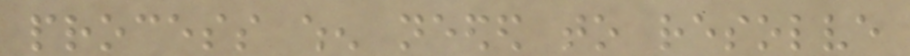process when needed to resolve
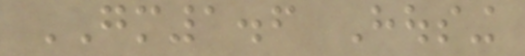GM1.6 Housing
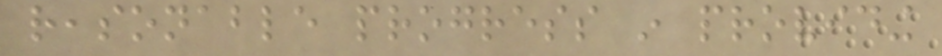reasonable progress in providing
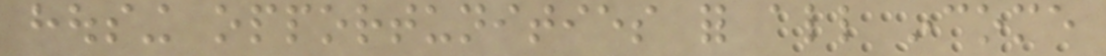housing opportunities for all income
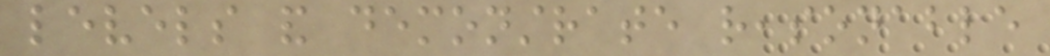levels and demonstrate reasonable
